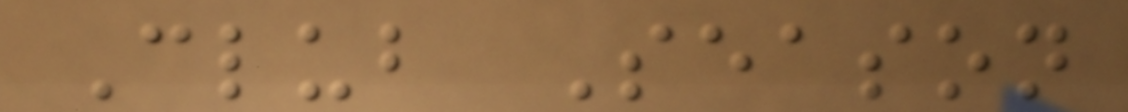Club Season
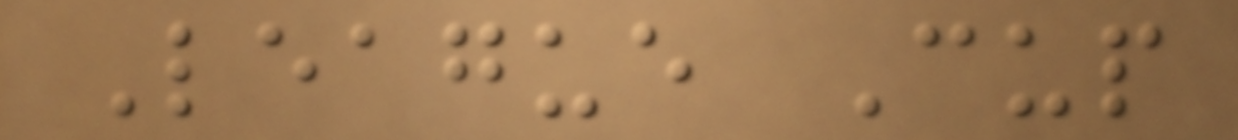League Cup
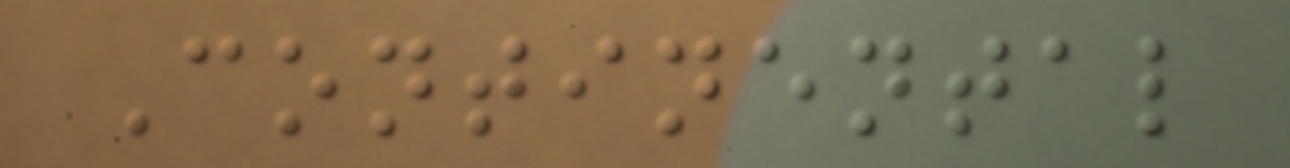Continental
